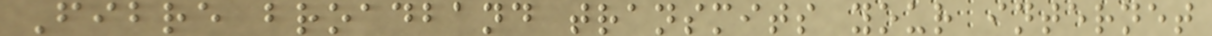Fibre broadband transmits your internet
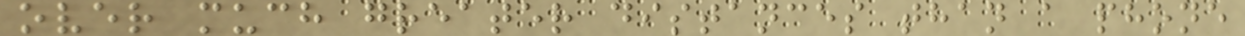over much greater distances than a phone
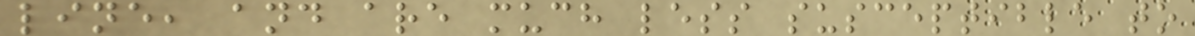line, and are much less susceptible to
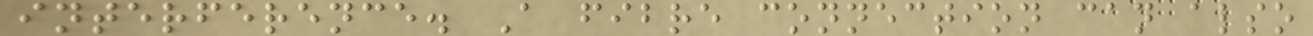interference. A fibre connection can also
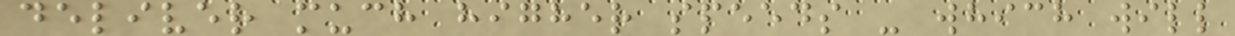deliver much higher speeds - which will
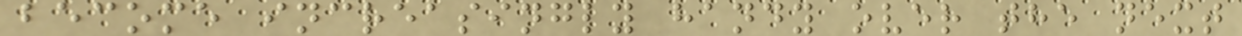become increasingly handy over the next
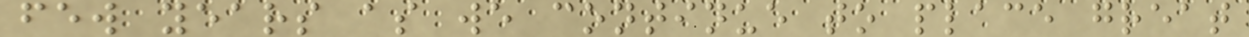few years as we continue to place great
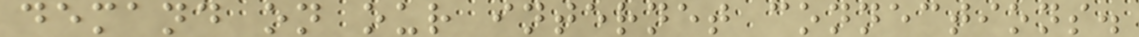demand on our internet connections.
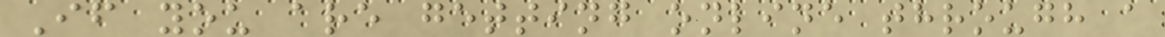If you are getting online through a
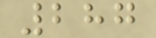287
